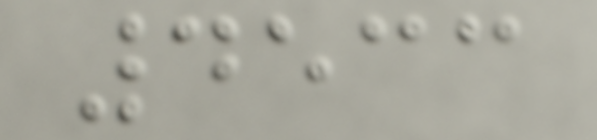4533
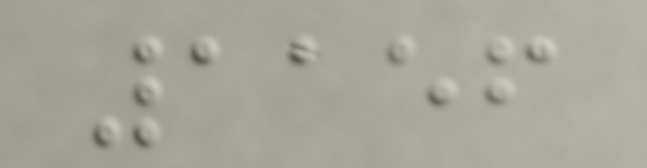1156
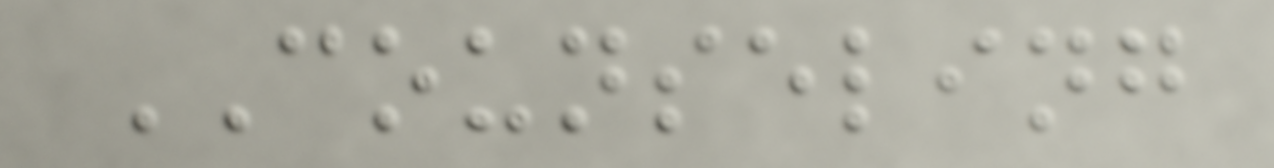COUNSELING
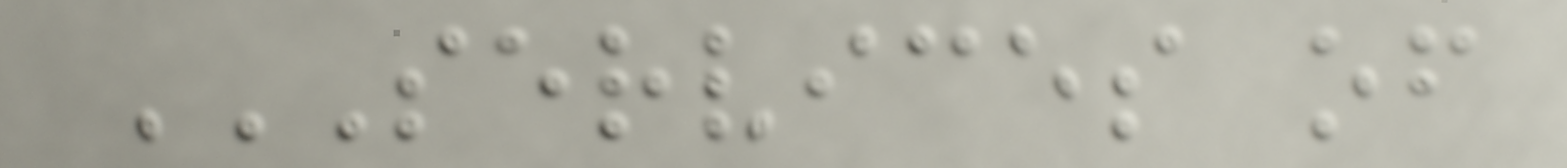SERVICES OF
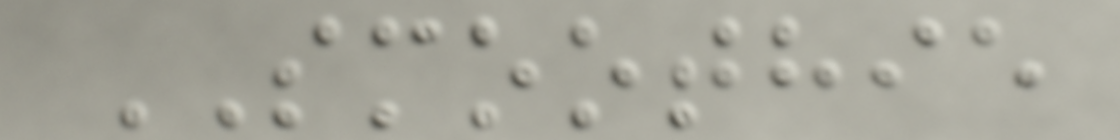SMOOTHIE
